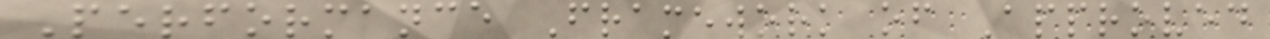Performance Framework of Approved
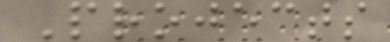Projects
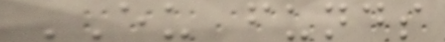EU funds
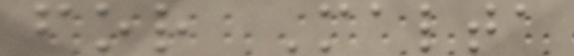for Malta
